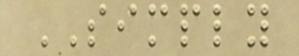SIMPLY
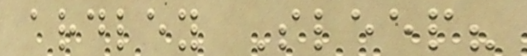ardley Sleep?
